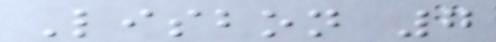Lisbon 7
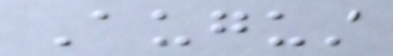August
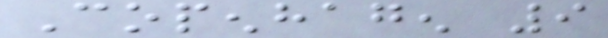Copenhagen 9
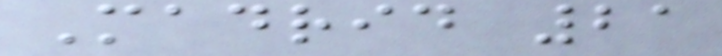Madrid 21
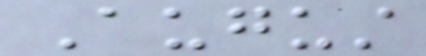August
